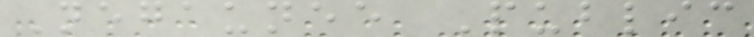Negaunee Public
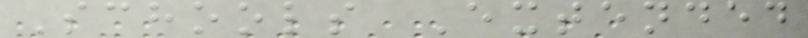Schools Extended
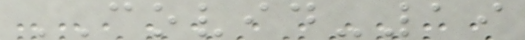COVID-19
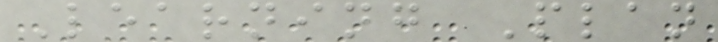Learning Plan
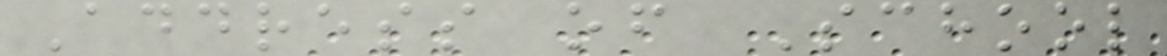Address of School
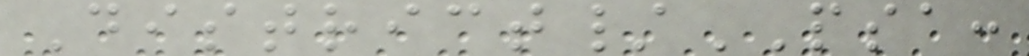District/PSA:
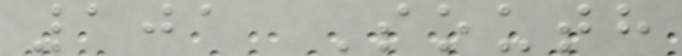101 South
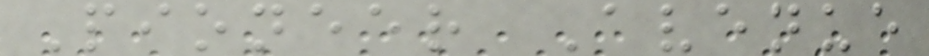Pioneer Avenue
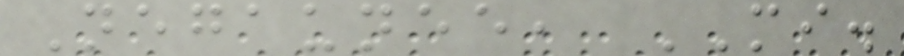Negaunee, MI.
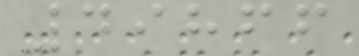49866
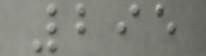295
